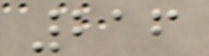216
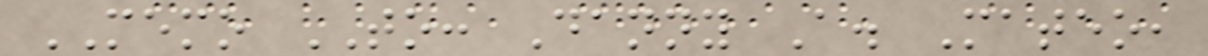MEMO TO: Danny A. Mateo,
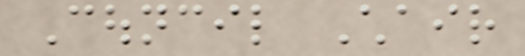Council Chair
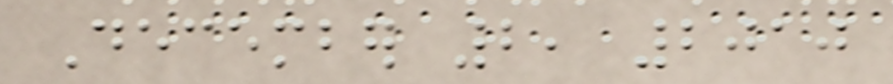December 2, 2010
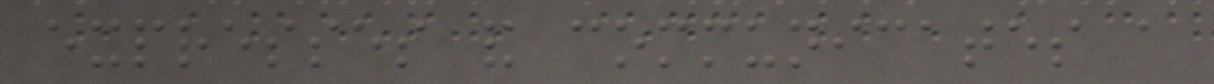expresses and communicates a
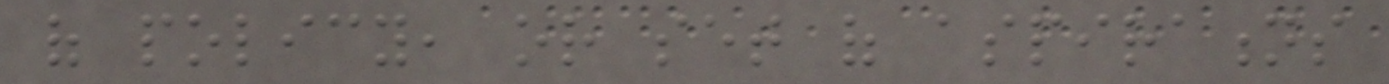of policy, or set of aspirations
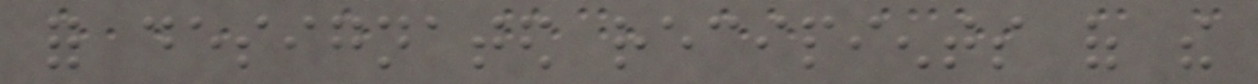for designated recipients of the
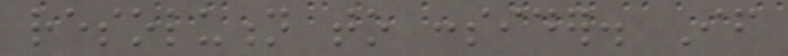resolution to consider. If
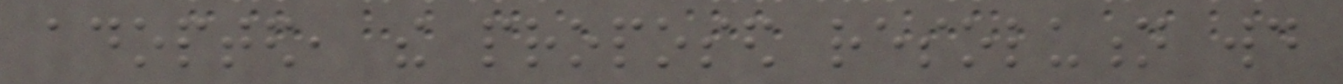adopted, the proposed resolution would
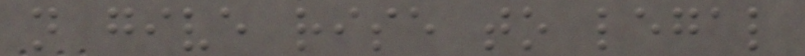not give rise to legal
